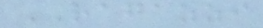RAGAZZI
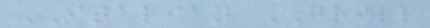ITALIAN GRILL
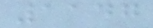1147
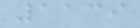1139
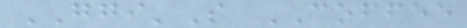GGI'S COFFEE
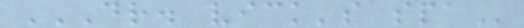DR. VICK'S SPA
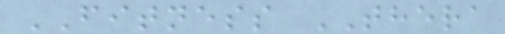FITNESS THERA
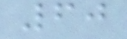60
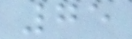75
